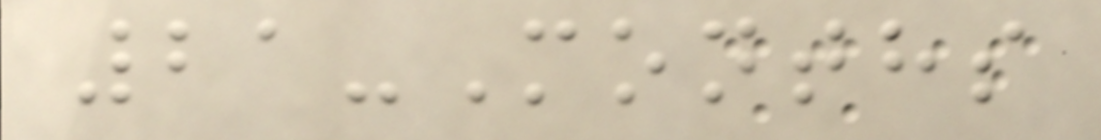21-Months
